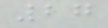27
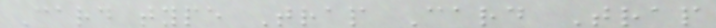Card type Trap Card Trap
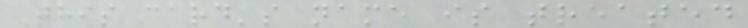This card's name is treated
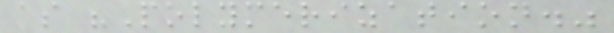as "Polymerization."
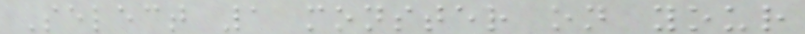Select 1 monster on your
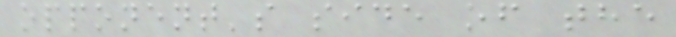opponent's side of the
